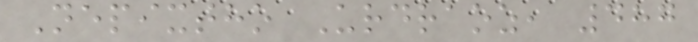Nepixtho Urdraoz, 487
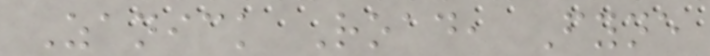Zanick Road, Fyne
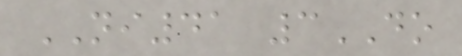NI41 3DO
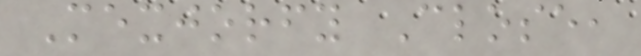Mexjorfy Close,
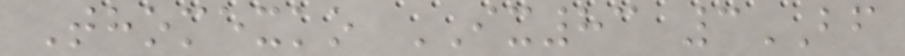Thomexko IX83 3BF
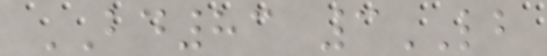BD83 3LB
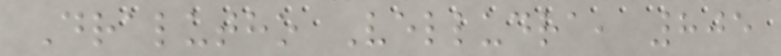Dralutho Velludra, 805
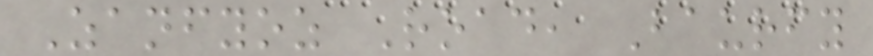Zanfyoz Road, Baurfy
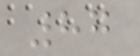87
